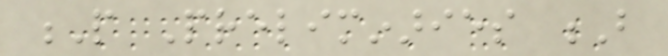P Preliminaries B
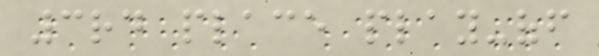3rd place play-off
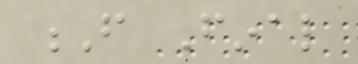F Final
